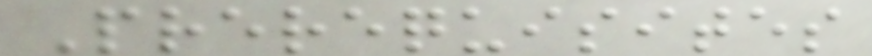Prerequisites
